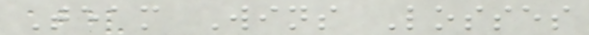Team Wins Losses
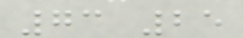73 25
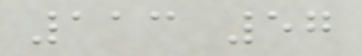113 57
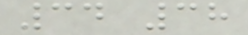34 38
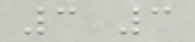3 3
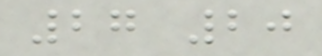27 20
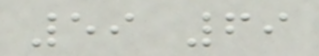59 69
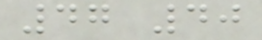47 40
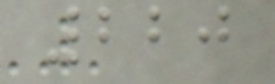220
